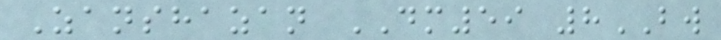Zanshazan DM59 8BW
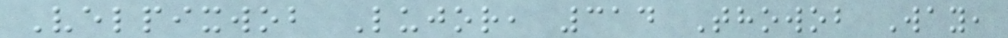Velpixwob Lujor, 314 Thowob Way,
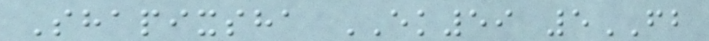Shapixsha EK59 5FB
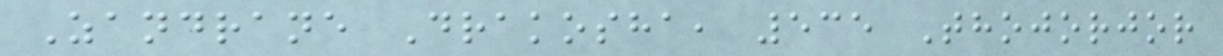Zandrane Drakosha, 535 Thojorjor
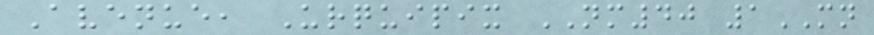Avenue, Urquipix NM40 1MN
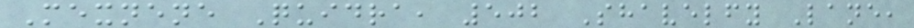Mexnene Quidra, 502 Shavelfy Lane,
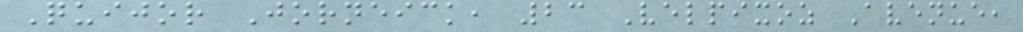Quijor Jorneick, 23 Velpixoz Avenue,
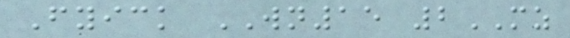Fyick WN15 2MZ
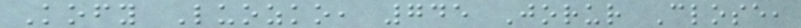Kofy Luozko, 745 Jorur Close,
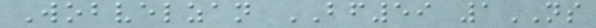Wobvelzan BF59 1NS
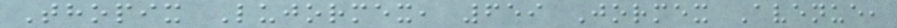Thopix Lujormex, 659 Jormex Avenue,
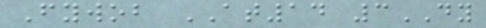Fywob AT14 3DY
